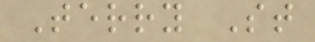Terry St
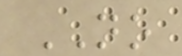NO
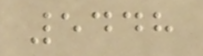5448
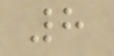8
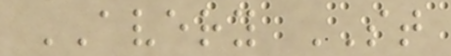AVERY ST
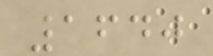1640
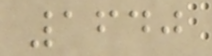1640
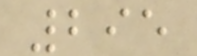295
